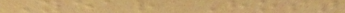Year Host
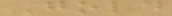Gold
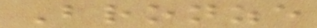Bronze
